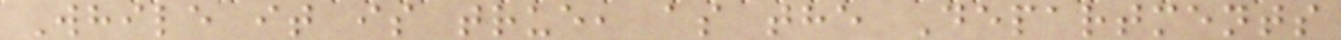While it is true, as the Departments
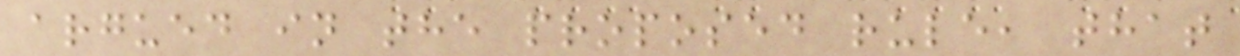argued in the proposed rule, that
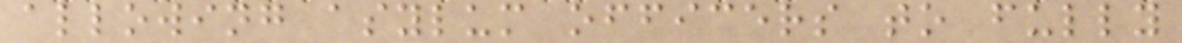allowing asylum officers to fully
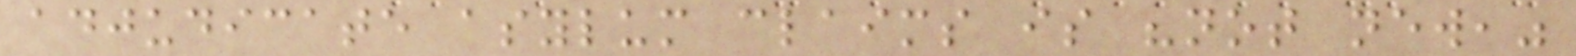adjudicate asylum claims is "not new,"
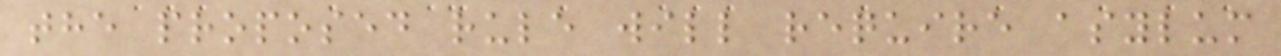the proposed rule will require asylum
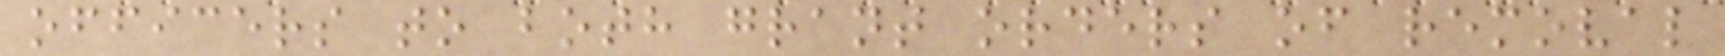officers to both grant orders of removal
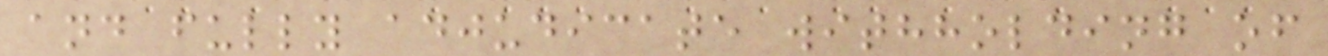and fully adjudicate withholding of
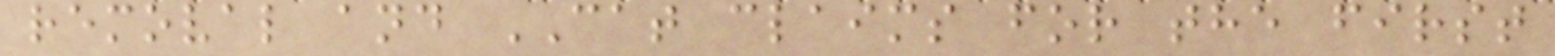removal and CAT claims for the first
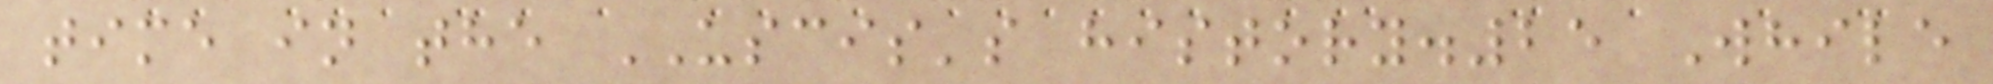time in the USCIS's history.25 While
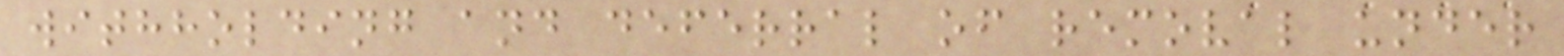withholding and deferral of removal under
